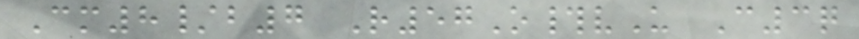Cm8/b7 R57O#vU C3q
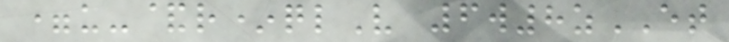=u-&r*qlV 6w8zET
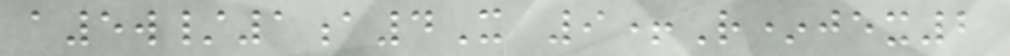a5w/1a4X 9+R*jex2
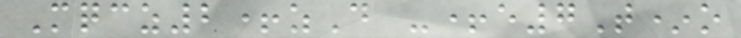Mqcz2+zD -+e7T*o
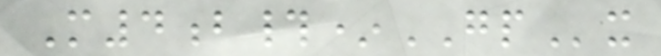M4b#*GPx
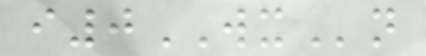i0WXn
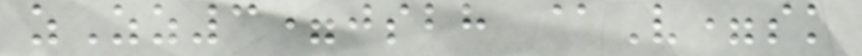zZz3=jsbh @V=sk
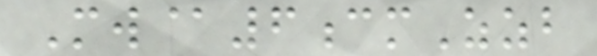Mw@6cmZzb
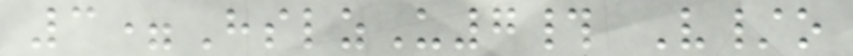3=HslzU7# V/o
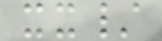xx/
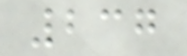237
